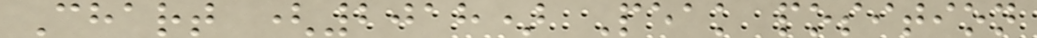Chart (2018) Peak position
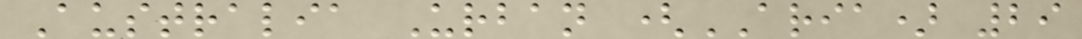Australia Urban (ARIA) 29
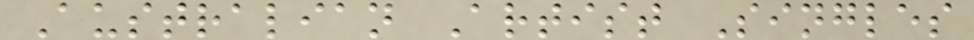Australian Artist Singles
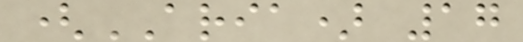(ARIA) 17
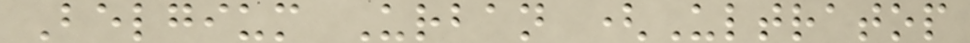Belgium Urban (Ultratop
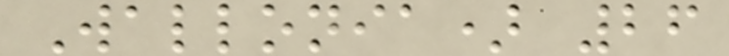Wallonia) 26
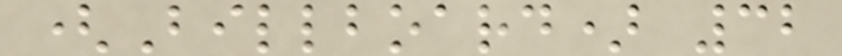(Billboard) 32
